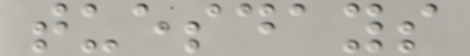tuesdays
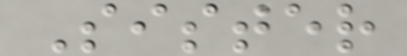Sister
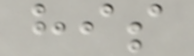his
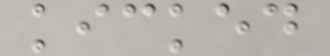kicked
